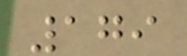179
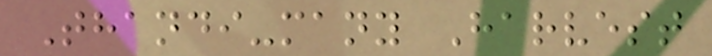Thandi-many Harvest
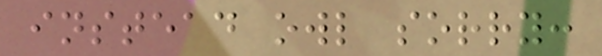instead owl sorry:
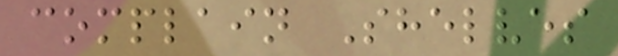complain Shelves
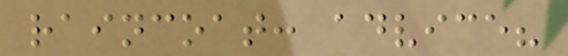raincoat: advice?
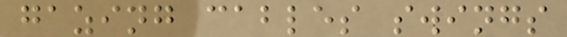gazing cables swings
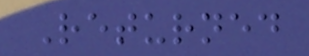Returned
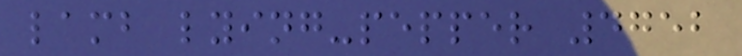lamb lying-pepper 4752
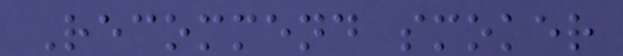Recommend smoker
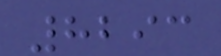8293
